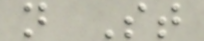n St
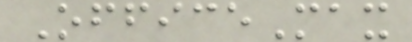OfficeMax
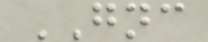GNC
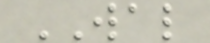WAL
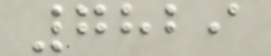7829
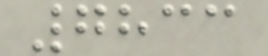7833
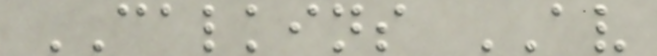CALKINS AV
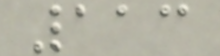113
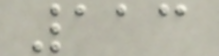113
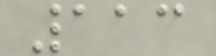113
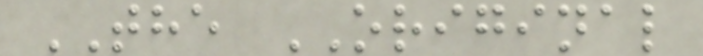THE ORIGINAL
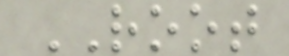ROOT
